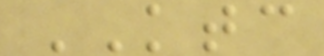KTC
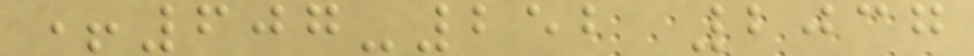+607-252 2037
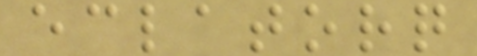eclatorq
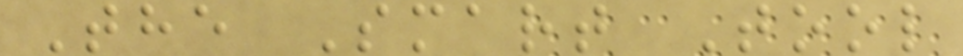The Smart Tool
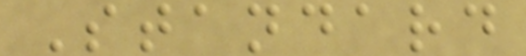Standard
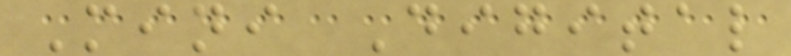Mini Digital
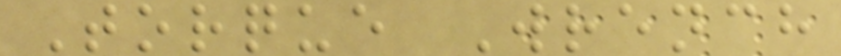Torque Wrench
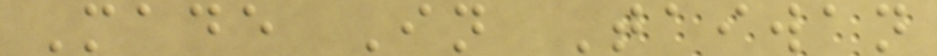Made In Taiwan
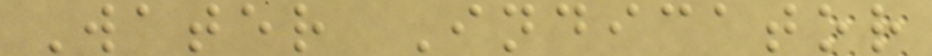Water Indicator
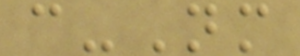c-Nm
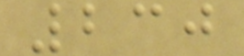230
